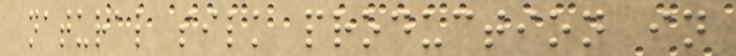natural silk production in
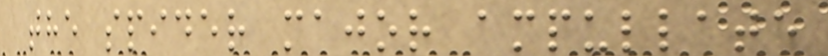the spider major ampullate
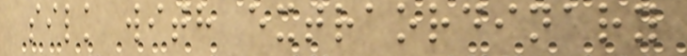silk with extraordinary
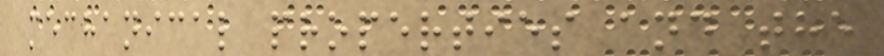mechanical properties and the
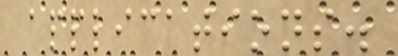applications.
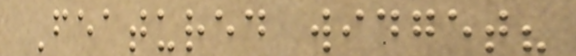Featured widget?
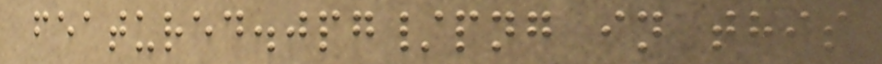featured.jpg/png in this
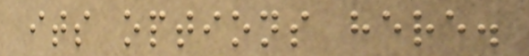its options here.
